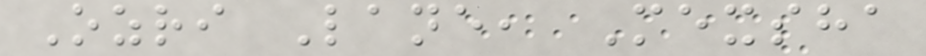Ozri Lane, Mexsha
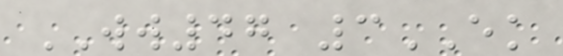WW47 3EK
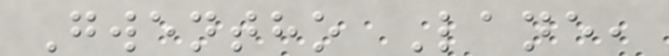Gwentho Lane,
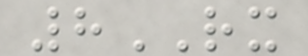8RX
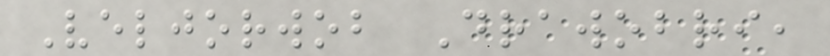Veljorwob Drawobri,
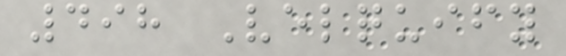498 Velquify
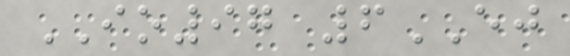IO97 6EJ
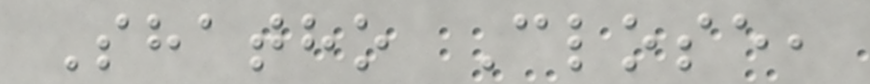Shatho Close,
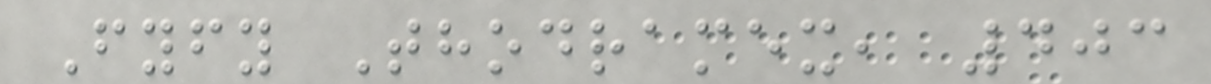Fyfy Thodramex, 403
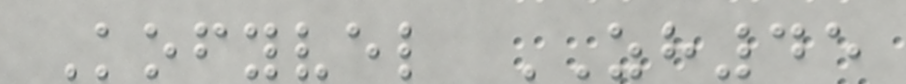Kofyvel ZH45
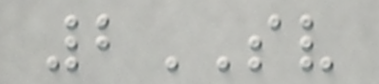2SV
